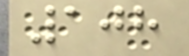108
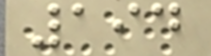194
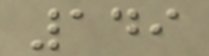149
